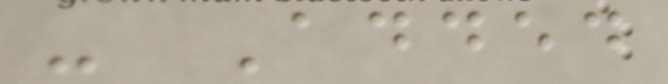- Added
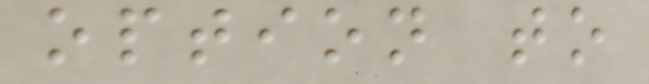option to
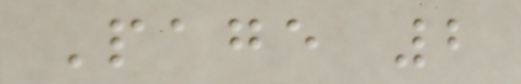Page 2
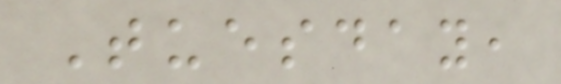Tuesday,
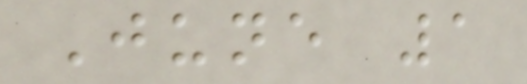June 1
